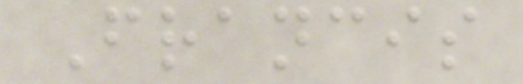Francis
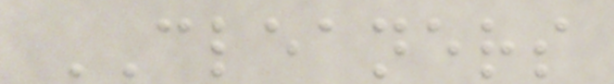CLEANERS
